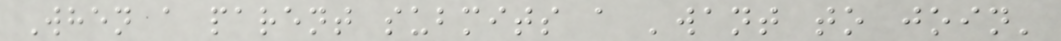When a parent submits a 'want to join'
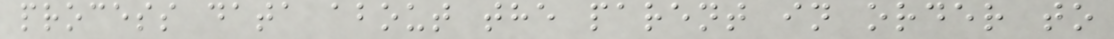process data about the parent in order to
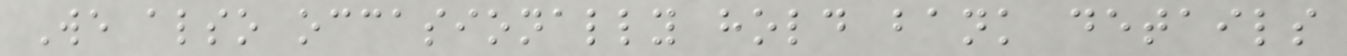We also occasionally hold bank details
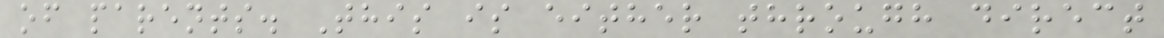of parents. This is either through direct
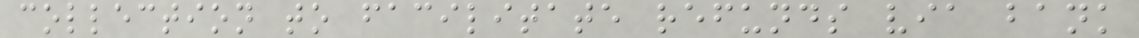collection to facilitate refunds via bank
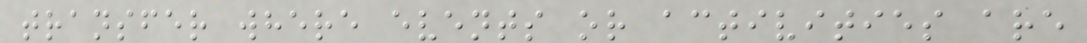transfer where events or activities are
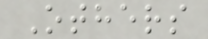Others
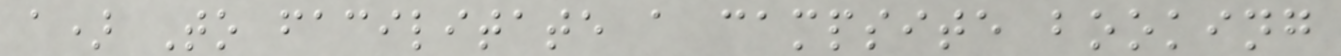a) To facilitate a campsite booking
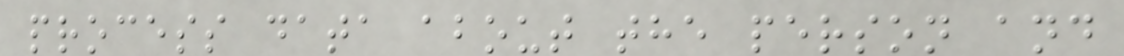process data about the person and
